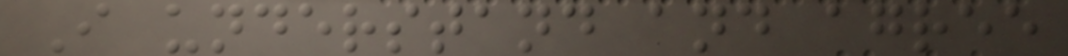I understand and agree
